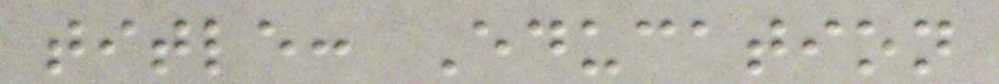title: Education
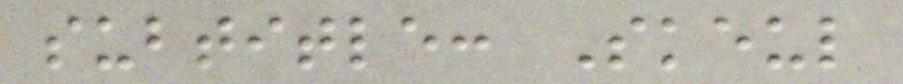subtitle: Skeul
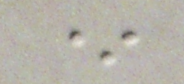*
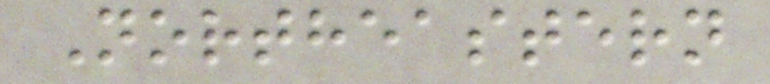Northeastern
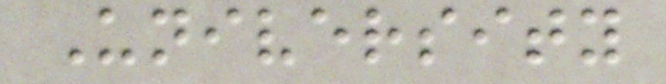University
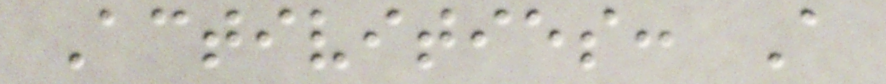Activities: A
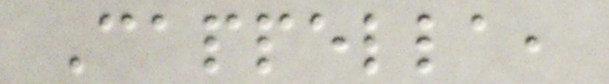Cappella,
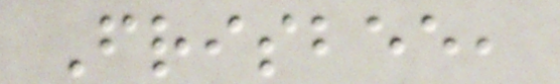Frisbee,
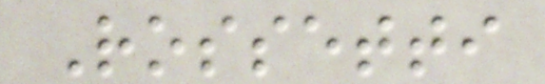Rossetti
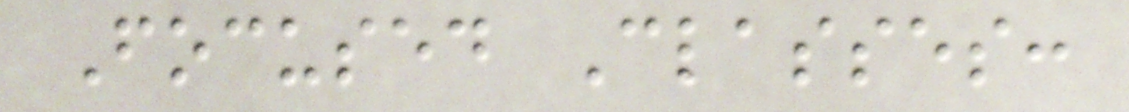Focused Classes:
